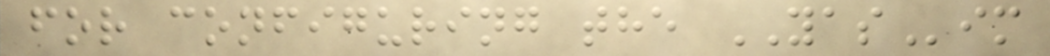for configuring the YASim
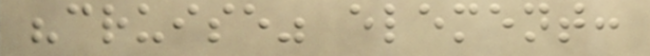"cruise" element:
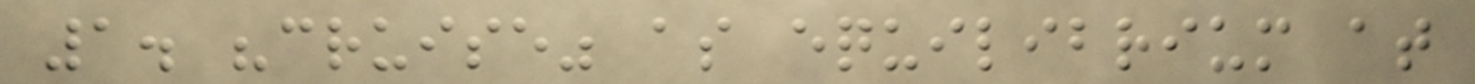1. "cruise" as equilibrium at
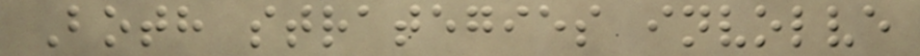Both strategies involve
